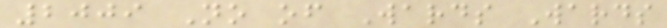2009 No of Wards Wards
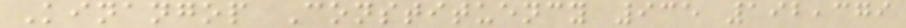Kinangop Constituency 935 192,379
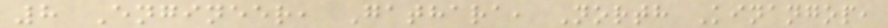8 Engineer, Gathara, North Kinangop,
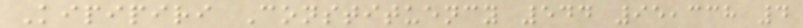Kipipiri Constituency 544 95,338 4
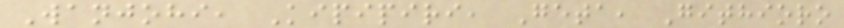Wanjohi, Kipipiri, Geta, Githioro
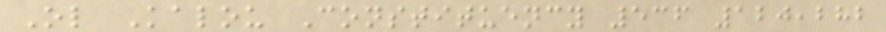Ol Kalou Constituency 536 120,282
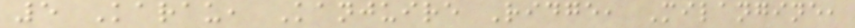5 Karau, Kanjuire Ridge, Milangine,
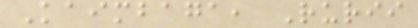Kaimbaga, Rurii
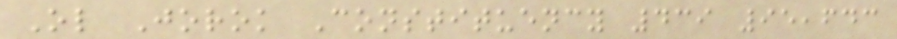Ol Jorok Constituency 439 95,643
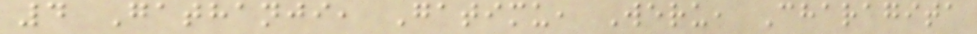4 Gathanji, Gatimu, Weru, Charagita
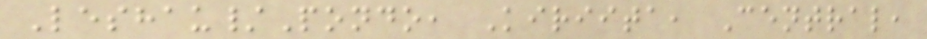Leshau/Pondo, Kiriita, Central,
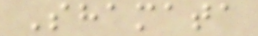Shamata
